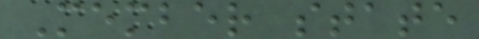Member state
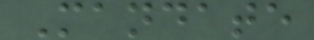Mandate
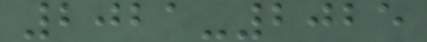2021-2025
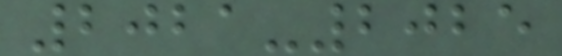2021-2025
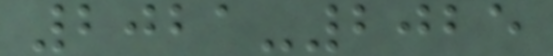2021-2025
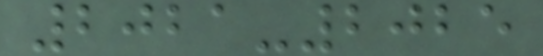2021-2025
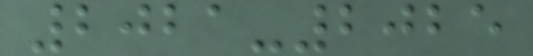2021-2025
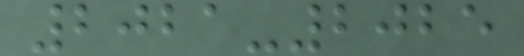2021-2025
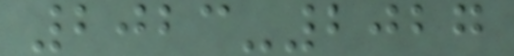2023-2027
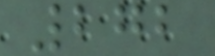272
